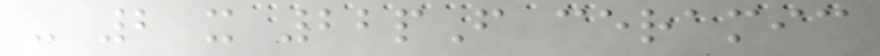- 2 x 22pF ceramic
